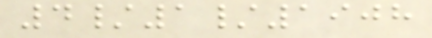4/1/1908
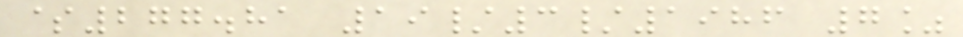$277.81 19/3/1986 7%
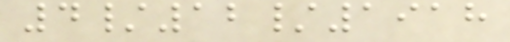4/12/1918
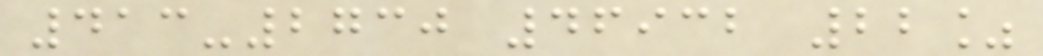413-2730 46932 22%
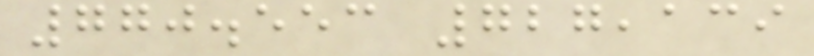770.553 727,139
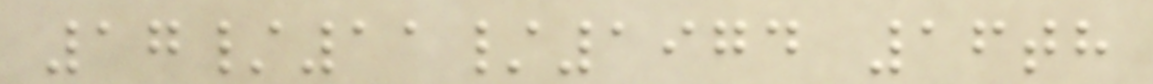17/11/1974 16th
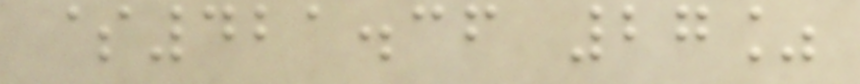$421.36 27%
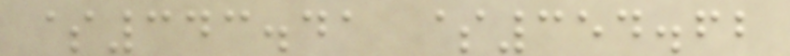$343.41 $354.62
